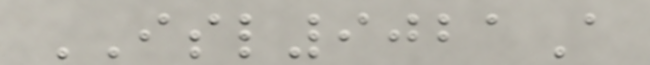ISL9021A
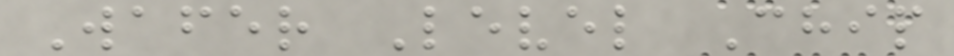Wafer Level Chip
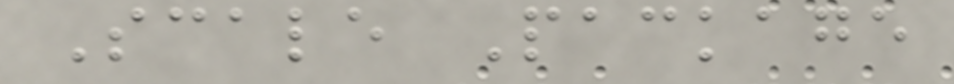Scale Package
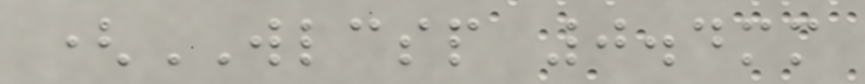(WLCSP 0.4mm
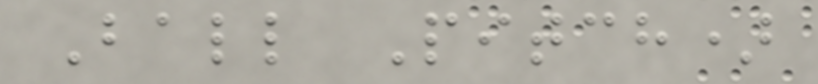Ball Pitch)
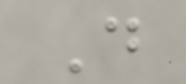D
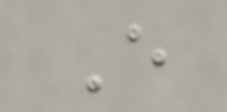E
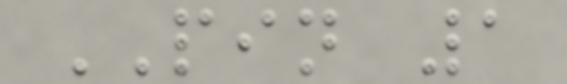PIN 1
